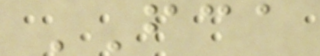FCA
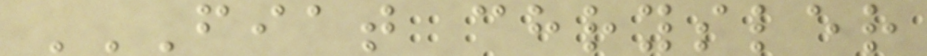FIAT CHRYSLER
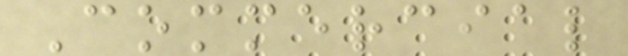Commercial
